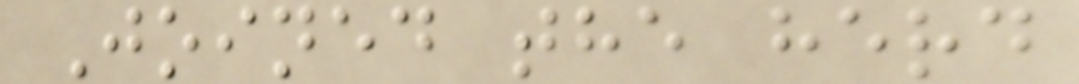Joined the herd
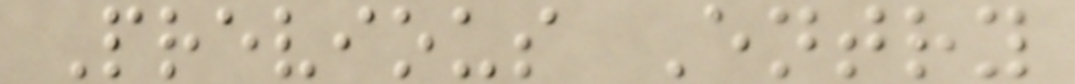Previous Entry
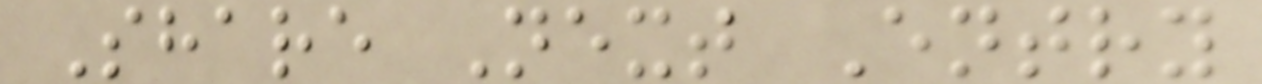Share Next Entry
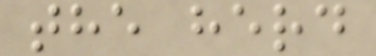the herd
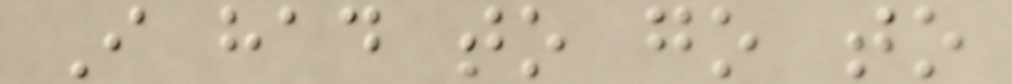I had to go to
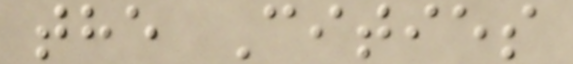the Cities
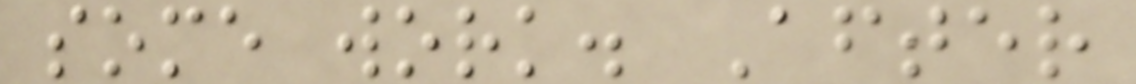some work. After
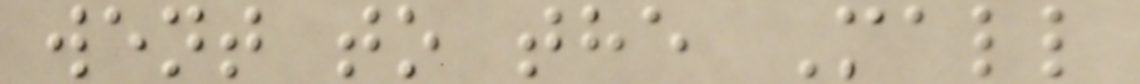went to the Mall
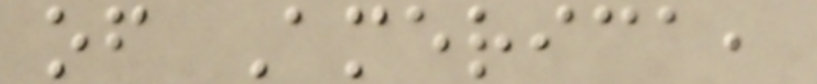of America,
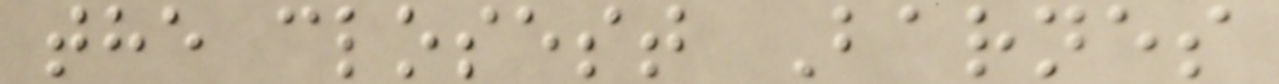the closest Barnes
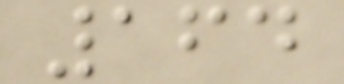164
